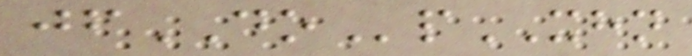jfDOpXHN
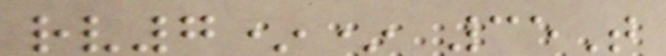rv7** 35T
